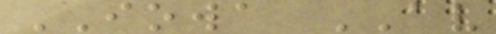IOWA AV
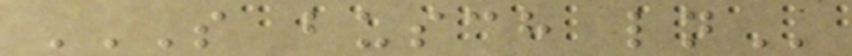S BUSCH LN
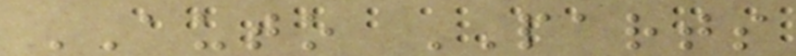AUTO PARTS
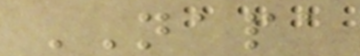NAPA
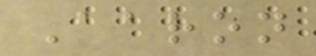Aaron
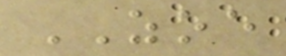ZOE
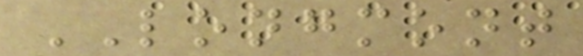LONGMONT
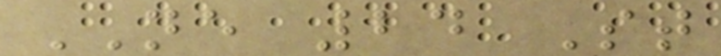NE 24 St
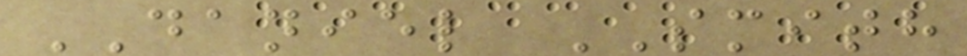DANIEL SMITH
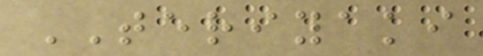TERIYAKI
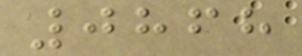0868
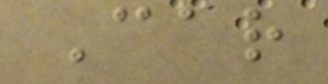Car
